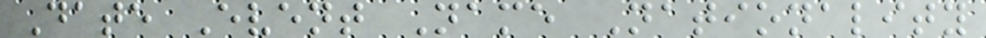Date Event Name Nationality
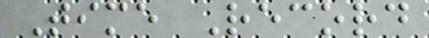Time Record
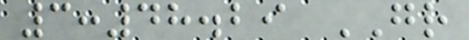3:48.29 GR
